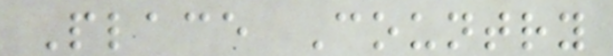Place Country
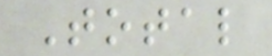Total
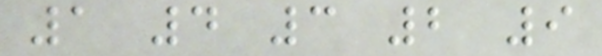1 4 3 2 9
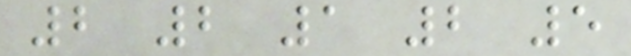2 2 1 2 5
